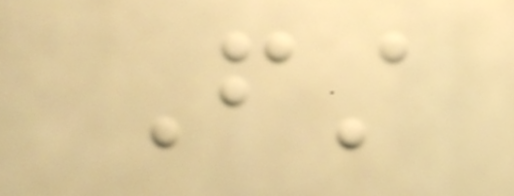First
